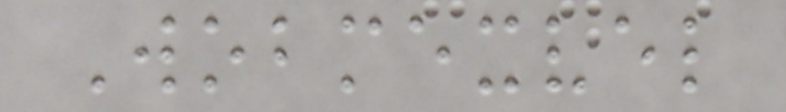Wobmexvel
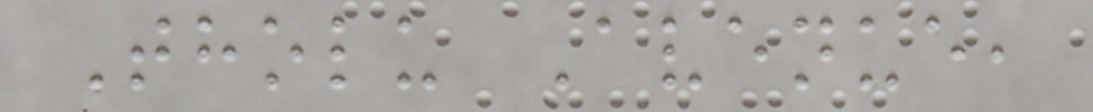Tholu Avenue,
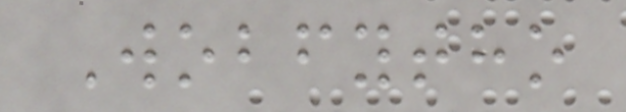Wobfytho
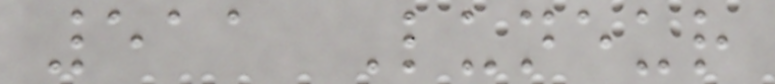511 Luneur
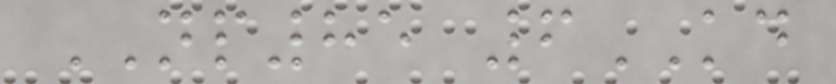NP85 6KD
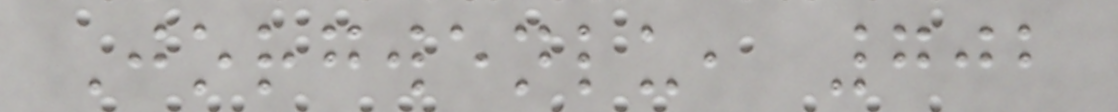Jorgwenlu, 702
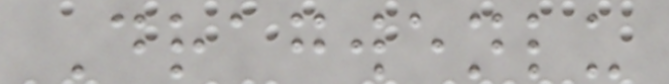Dragwenlu
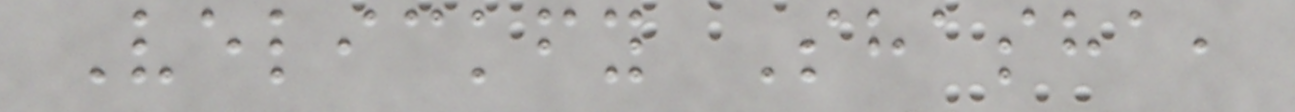Velickfy Shasha,
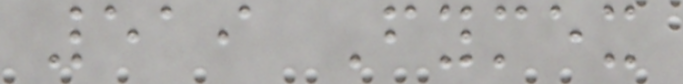519 Fymex
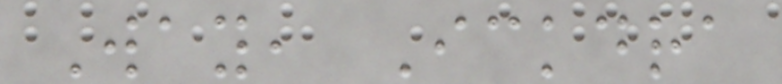Way, Ickdra
